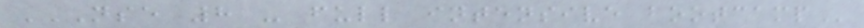NSE 8 - FULL INTENSIVE BOOTCAMP
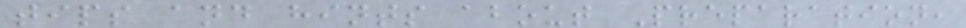tips and hints about Preparation,
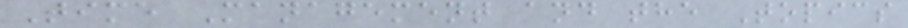Time Management and the Topics
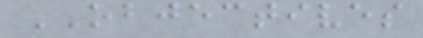OBJECTIVES
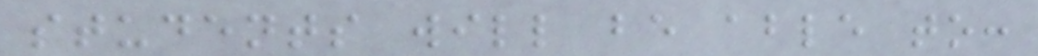students will be able to:
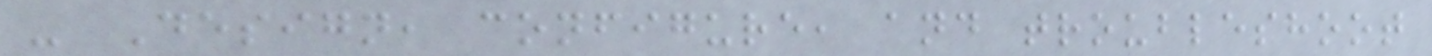- Design, configure, and troubleshoot
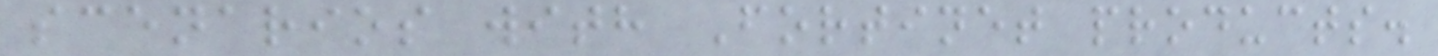scenarios with Fortinet products.
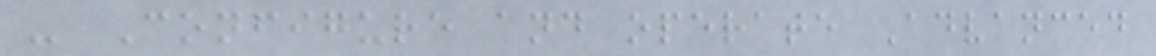- Configure and operate Advanced
